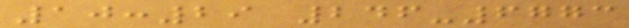10:29 246-6773
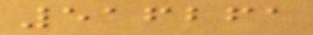516261
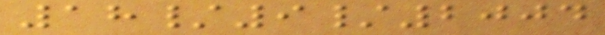18/9/2004
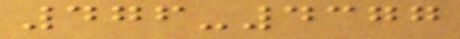476-4377
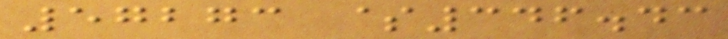57273 $346.43
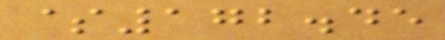$172.45
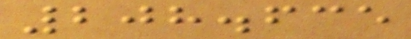208.635
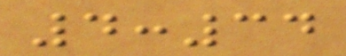4:34
